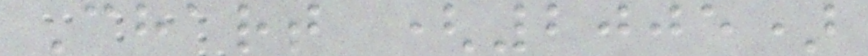Chart (2005)
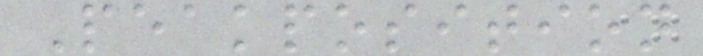Peakposition
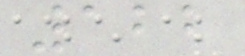122
